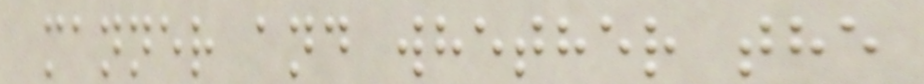manner and whether the
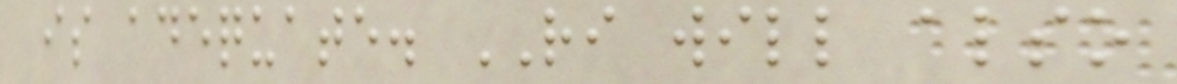is adequate. RI will also
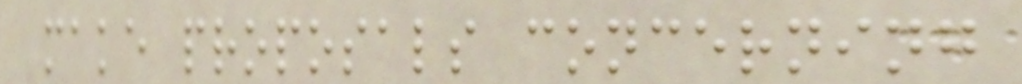make proposals concerning
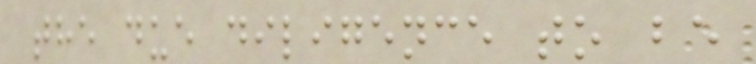the due diligence to be
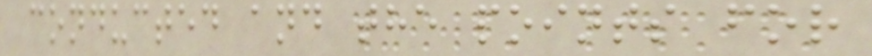conducted and the points for
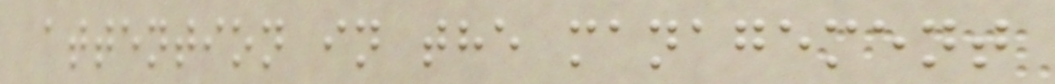attention in the management
